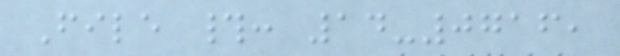File #: 14-0716,
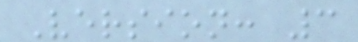Version: 3
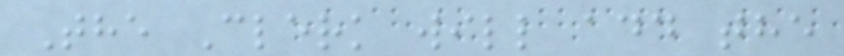The Clerk will add the
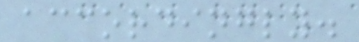accordingly.
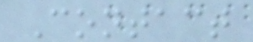Contact
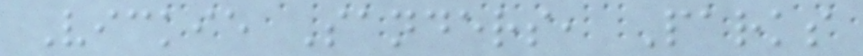Vickie Sanders, Parks
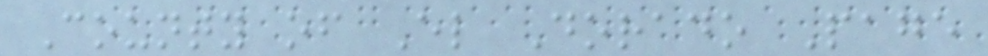County of El Dorado Page
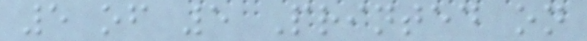5 of 5 Printed on
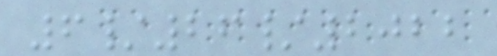6/26/2022
